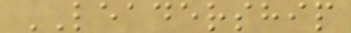LEADERSHIP
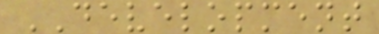DEVELOPMENT
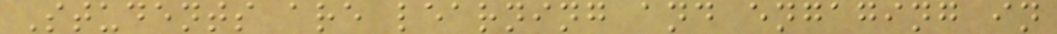Students are learning and engaging in
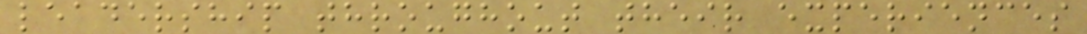leadership throughout their experiences
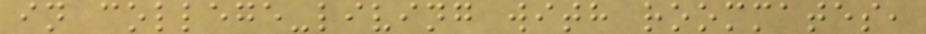in college-living with roommates,
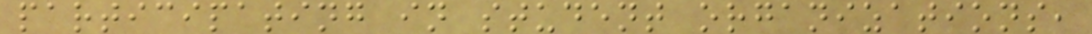participating in student organizations,
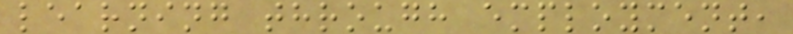learning through employment,
